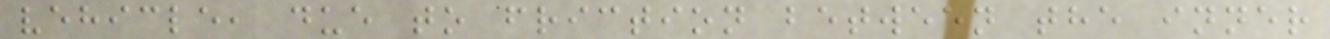vehicle, due to friction between the inner
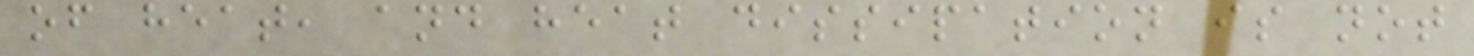of heat, and heat dissipation is not
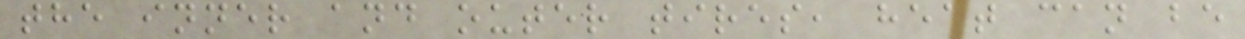the inner and outer tires, heat can be
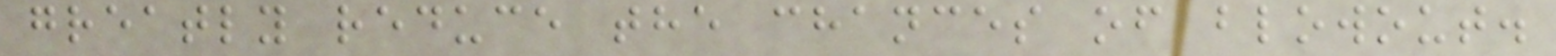greatly reduce the chances of blowout.
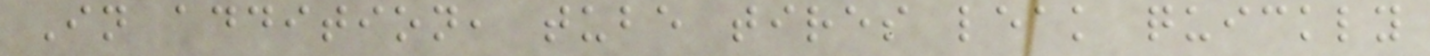In addition, tube tires leak quickly
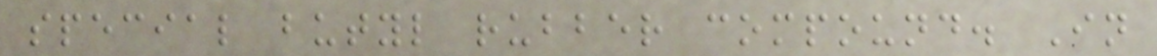special butyl rubber compound. In
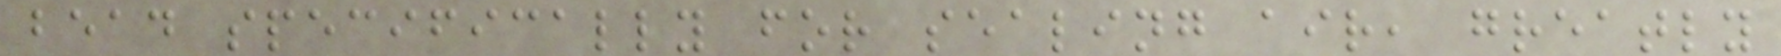bead specifically for sealing air, greatly
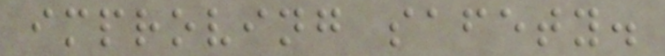improving safety.
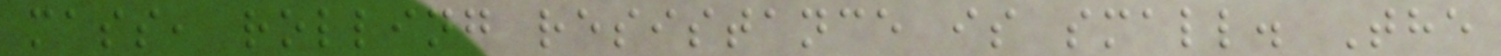mass, rolling resistance is small. The
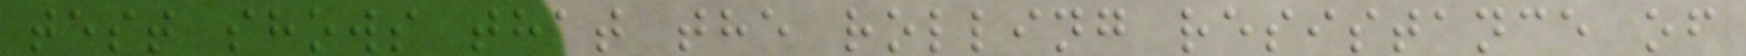test shows that the rolling resistance of
